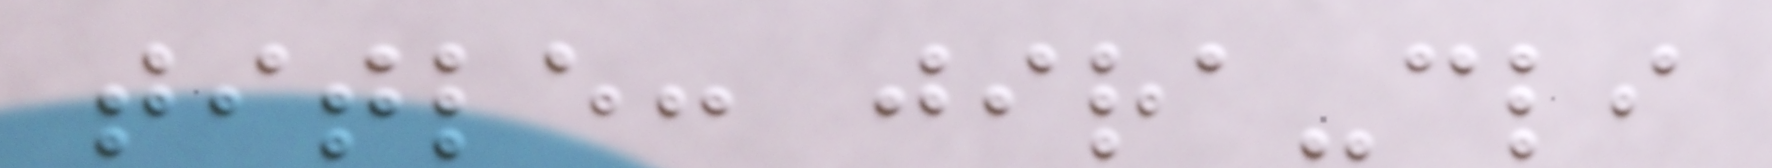title: jira-cli
